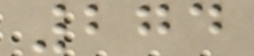274
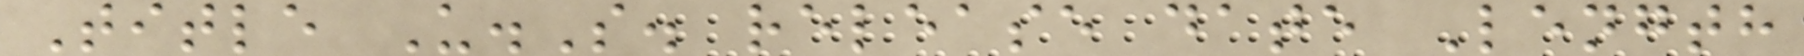Title U.S. release date Length
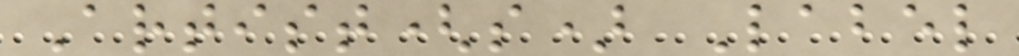Artist(s) Label
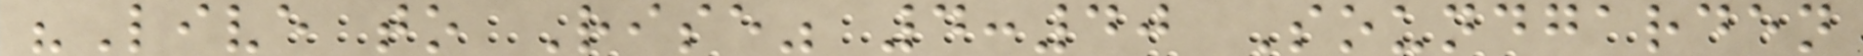"Live to Rise" 4:40 Soundgarden
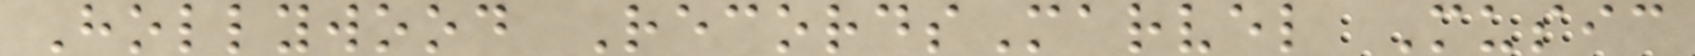Hollywood RecordsMarvel Music
